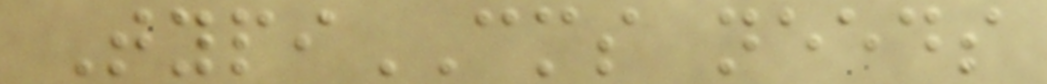TypiCMS needs
